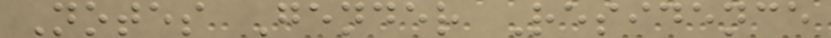Notes Gender Residence
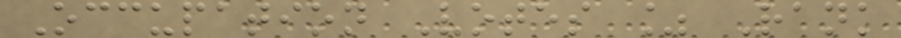Occupation Votes % Rank
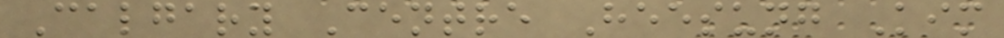Calgary Centre Heesung Kim
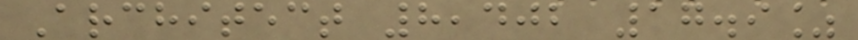Architect 8,402 17.9%
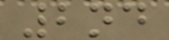2nd
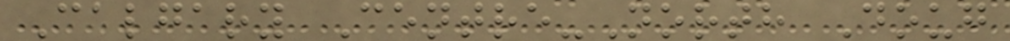Calgary Centre-North Doug
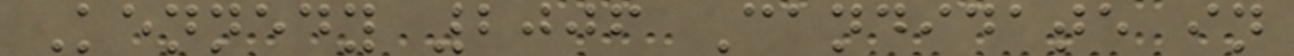Kennedy 2006 Candidate in
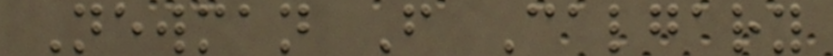Newman F Calgary
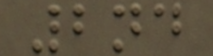2nd
